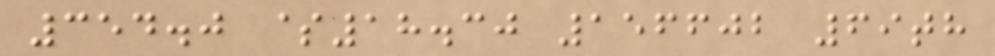354.0 $18.30 156602 69th
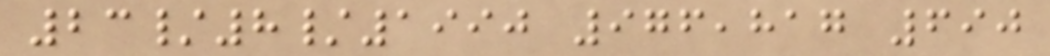23/8/1990 976,817 690
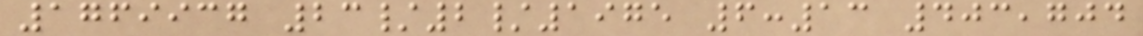1769937 23/2/1975 6:13 403,704
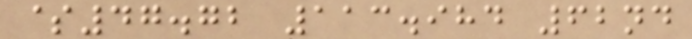$47.72 113.984 62nd
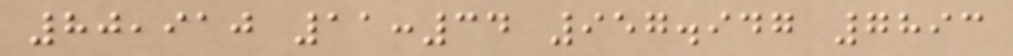80,910 11:34 957.947 7893
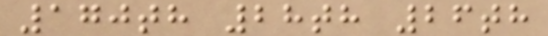170th 28th 26th
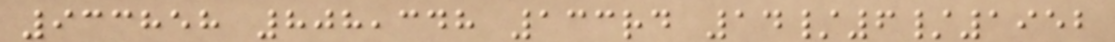933858 808,348 133rd 14/6/1952
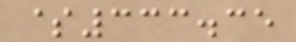$333.35
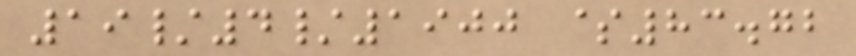19/4/1900 $83.72
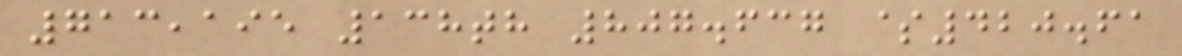713,195 138th 807.637 $420.61
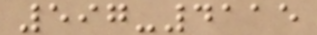597-4115
